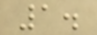1.
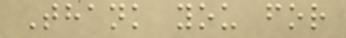Thank you for
